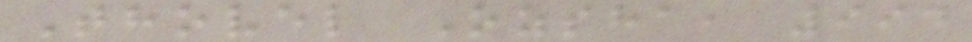Thovel Ozsha, 994
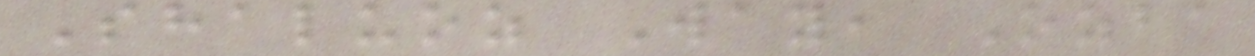Shaluoz Way, Ozba
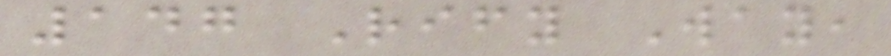147 Rify Way,
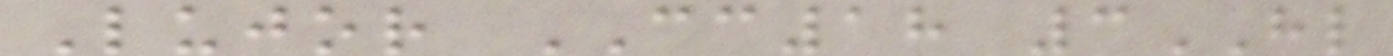Lujor CC18 3HL
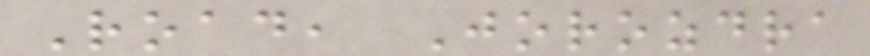Road, Jorozdra
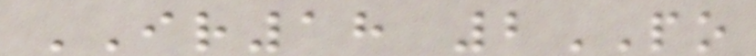IR18 2PO
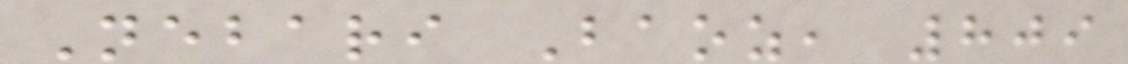Nebari Baoz, 809
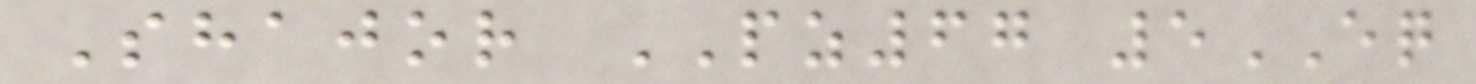Shajor PZ67 5EQ
